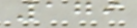179
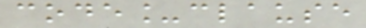code_clause
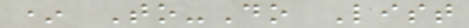* To-Do List
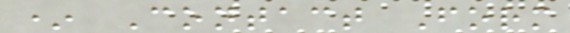* Contact Form
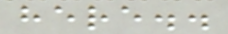here..
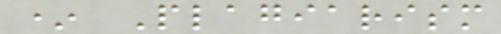* Plagiarism
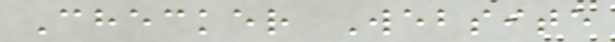Checker Website
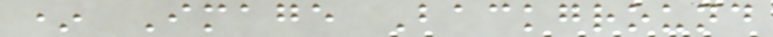* Image Background
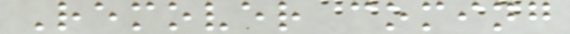Remover coming
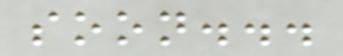soon...
